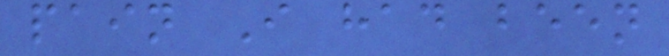pain I had been
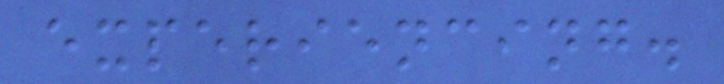experiencing.
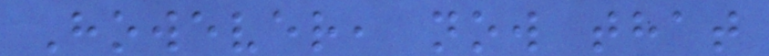However, now that
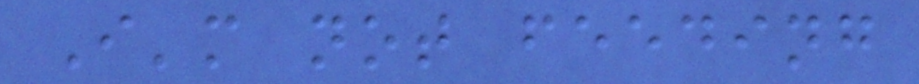I'm not feeding
